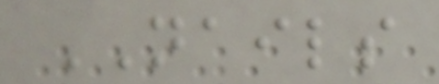NAILS
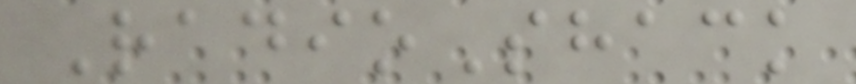RadioShack
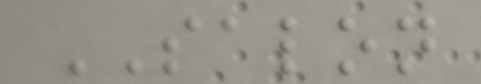SALON
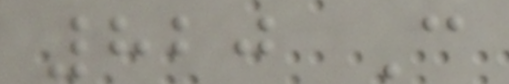820 C
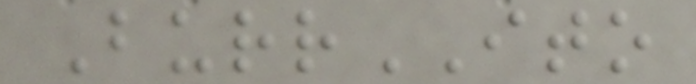BurrITO
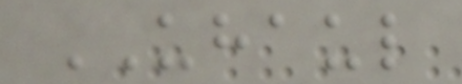UHAUL
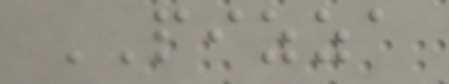PIZZA
